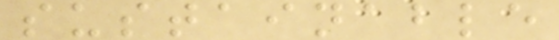sustainable
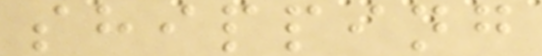shipping
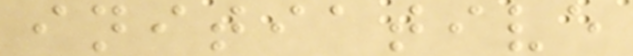initiative
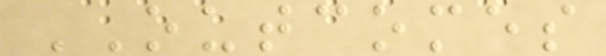OUTCOMES
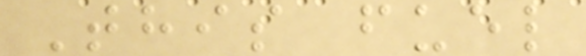This fuel
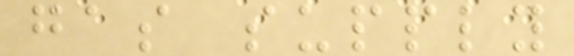gas supply
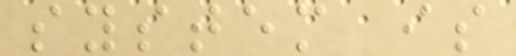system is
